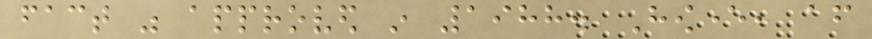fact was approved in 1988. However, after
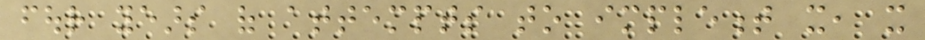four years of attempts to implement it, it
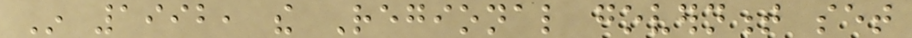In 1992, the Regional government set
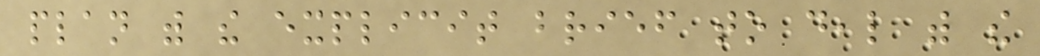plan with the explicit brief to deal with the
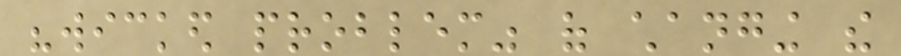"wicked problem" of changing the
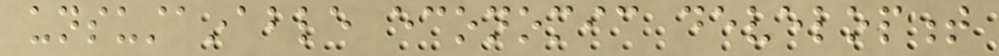unsustainable economic development
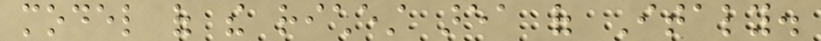model of the richest area of Italy.
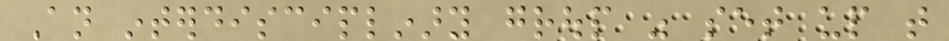An interdisciplinary group was set up that
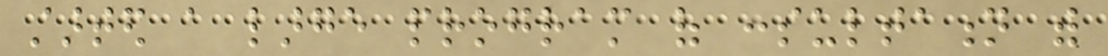started a large program of consultation with
